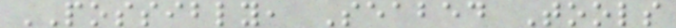POSSIBLY, Seabed Tools
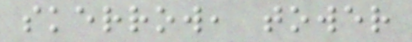skerrow, tower
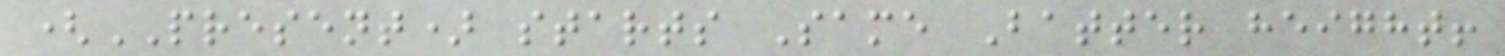(PRESENT) starts Same Batter height!
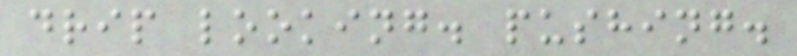drip looking. pushing.
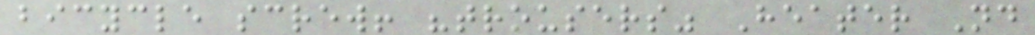bicycle screw! "trousers" Heater Nd
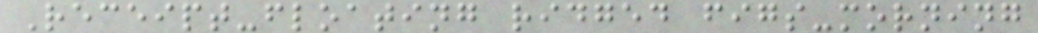Receipt-floating ridged figs-morning
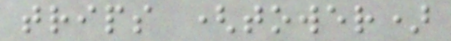trips (tower)
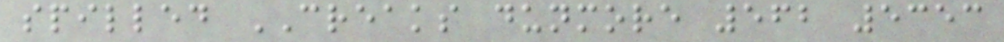spilled CREAKS dunmore 562 5353
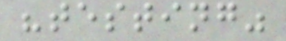"testing"
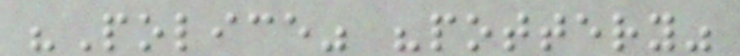"Police" "pottery"
